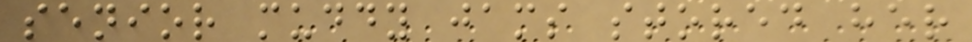senior muddy jams stored her
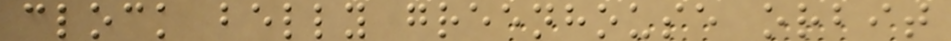clock belly greenhouse orbit
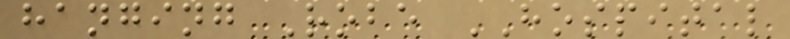hanging Robe HOSPITAL
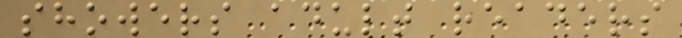showers adult readers
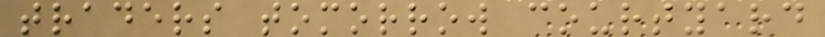traders tomorrow courtyard
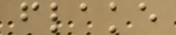flake
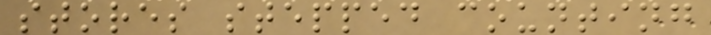stores stepped counting
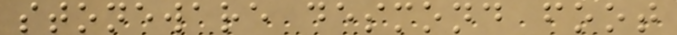stoneware desmond foot
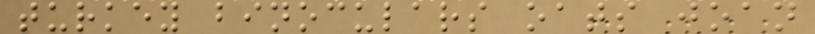turkey binoculars oats joan
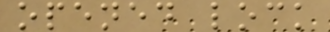opened lock
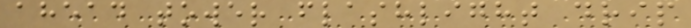ahead tower flashlight drip
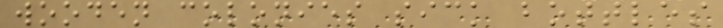wooden colonies sick bottles
